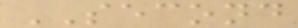SECOND
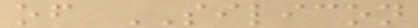of SILICON
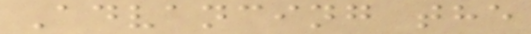Advancing the
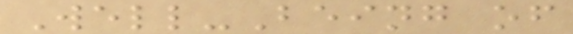Well-Being of
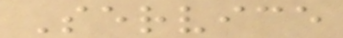Service
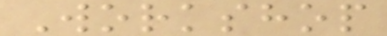Workshop
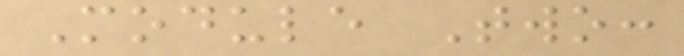Module Two:
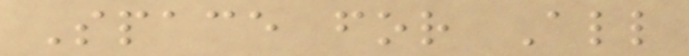Space for All
